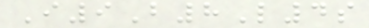I9B8L4s
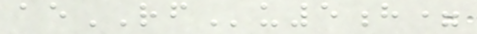aeRFu5h=
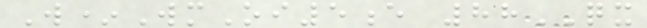W*WmOi5e 88QX
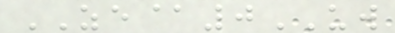ZE@0UW
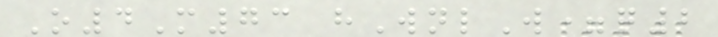O4M73 hWnlW=q2
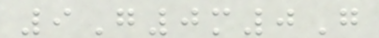9G0m0G
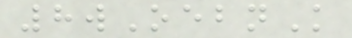8wOebnK
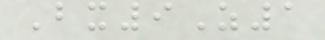Bx9Z1
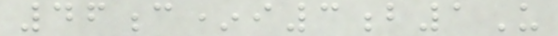46c*i3b1U
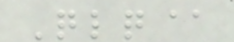Qlq@
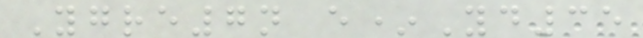Ygre7n e*Yd35
